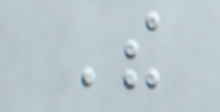The
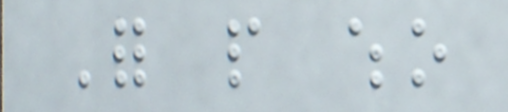For people who
